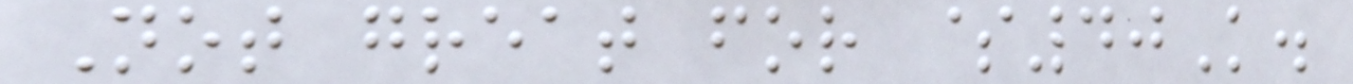Not great for $40K.
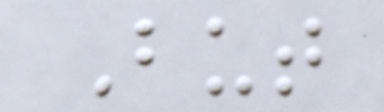But
